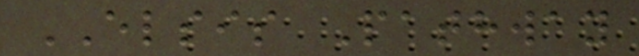ELSIS Pathway
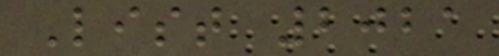List 2021
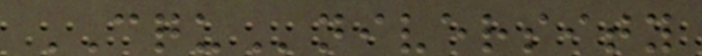CQUniversity
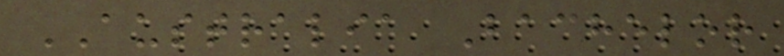AUSTRALIA Bachelor
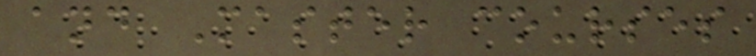and Master courses
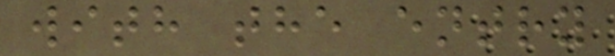with the entry
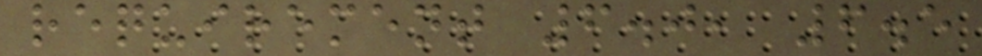requirement 6.0, 6.5
